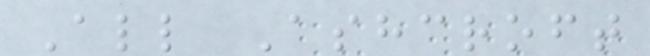All Ashcroft
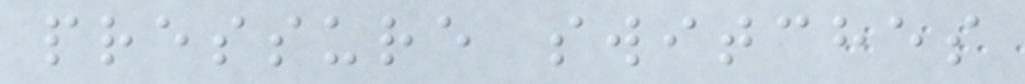pressure switches
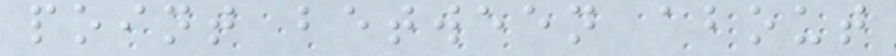point between about
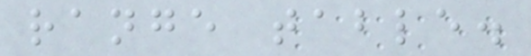range table.
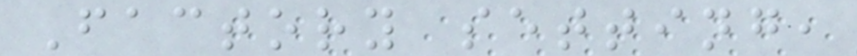Factory setting,
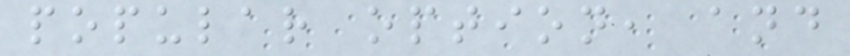popular option, and
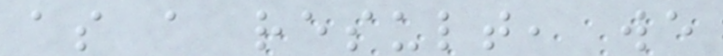as a result, we
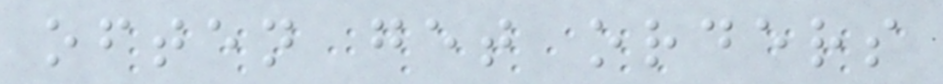often get orders
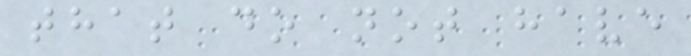that do not have
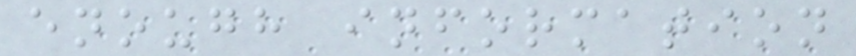enough information
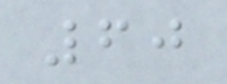60
